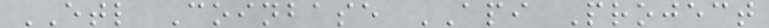ETL Coinbase API Project
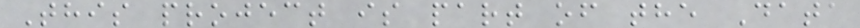This project is part of the Data
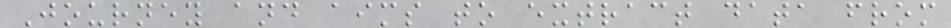Journey and aims to extract data from
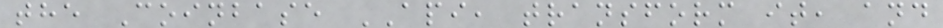the Coinbase API, transform it, and
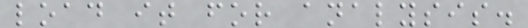load it for analysis.
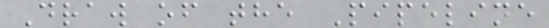Draw of the Pipeline
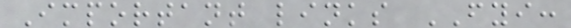Important links FYI:
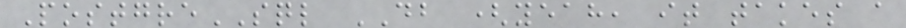PostgreSQL DB (yeah, it takes a
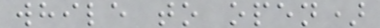while to open)
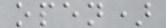open)
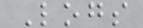Logs
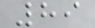89
